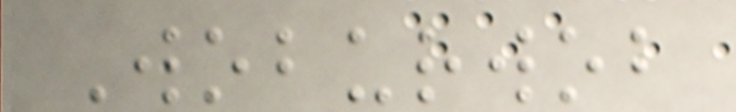Woburwob
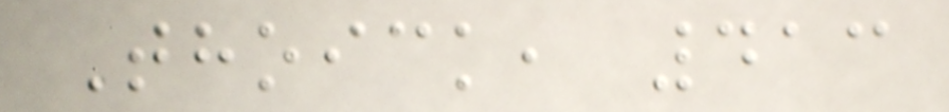Thoick, 413
